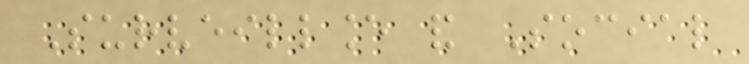Surveillance and Social
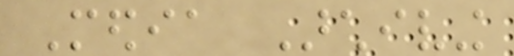Media Archiving
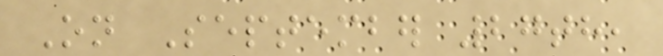On September 27th,
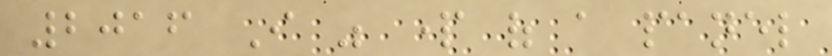2016 I was part of a panel
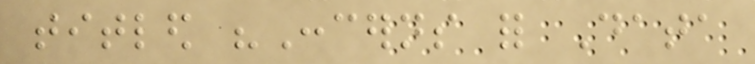titled "Concerns for Data
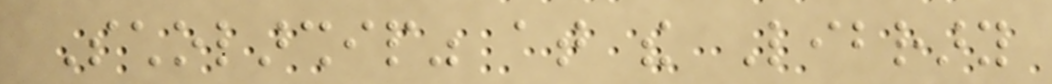Scholarship" at the Library
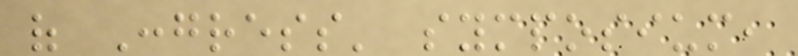of Congress' symposium,
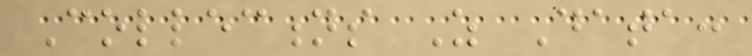Collections As Data:
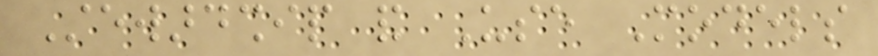Stewardship and Use Models
